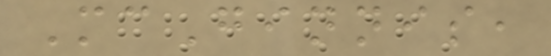McGinnis,
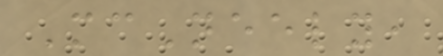McNeely,
